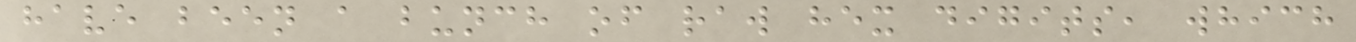have been a bunch of raw hex digits, which
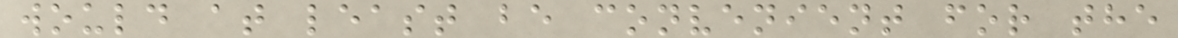would at least be convenient for the
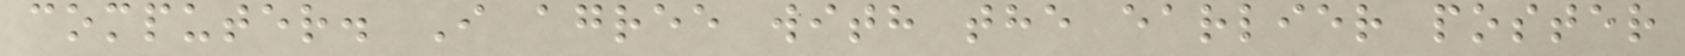computer. I agree with the earlier poster
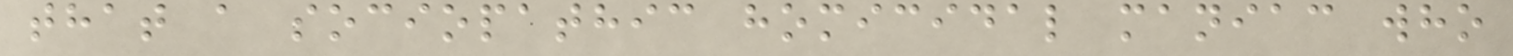that a sociopathic homicidal maniac who
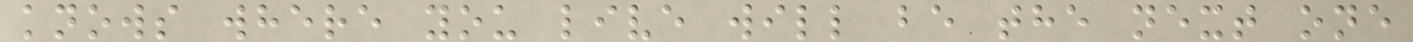knows where you live will be the next one
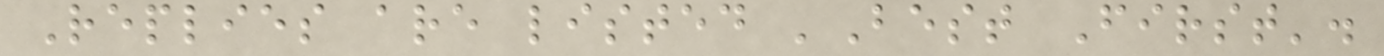Replies are listed 'Best First'.
